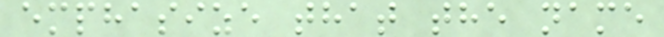emphasize that the name
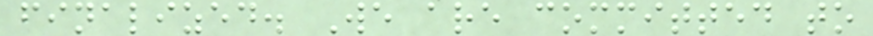finalized. We are committed to
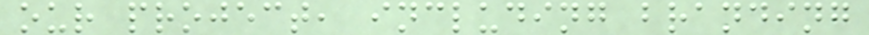our project, including branding
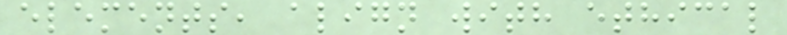elements, align with ethical
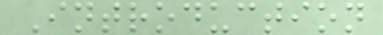Introduction
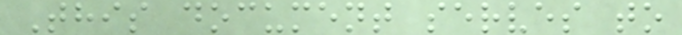This document serves to
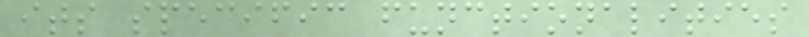its specific functionalities
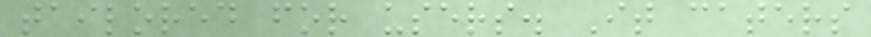tailored for users. It caters
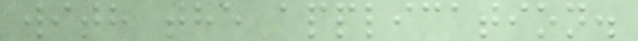with the application.
